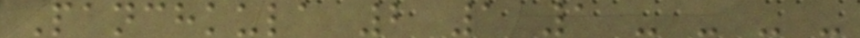Panchkula 2 1 1 - - - -
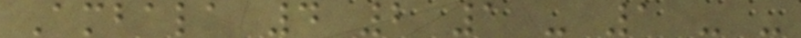Ambala 4 2 1 - 1 - -
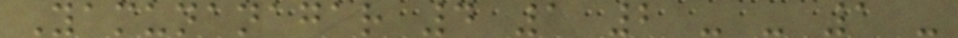Yamunanagar 4 1 2 - - 1 -
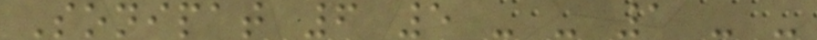Sonipat 6 5 - - 1 - -
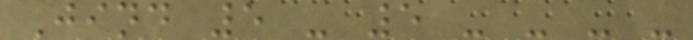Jind 5 - 5 - - - -
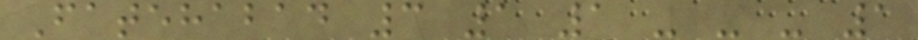Fatehabad 3 1 1 - - - 1
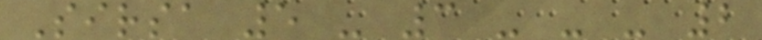Sirsa 5 - 3 - - - 2
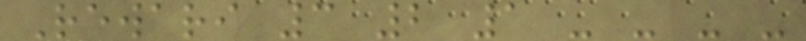Rewari 3 2 1 - - - -
